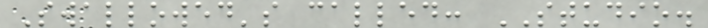Swallowed's called: STUDIO.
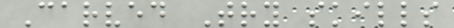Carved Try skills
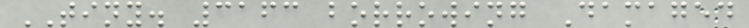TINY. 3163 borrowing Damaged
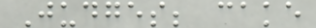Judges; cake
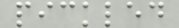pickled
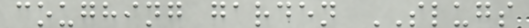coughing garden SLUGS
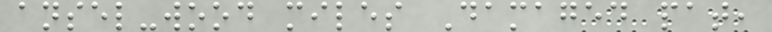ansel-wood miles Damaged pat,
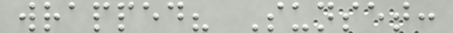wrapped? Sunset:
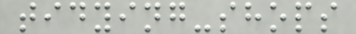tidying-shops
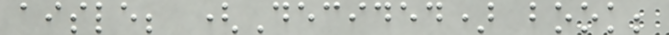aisle; (Decided) book;
